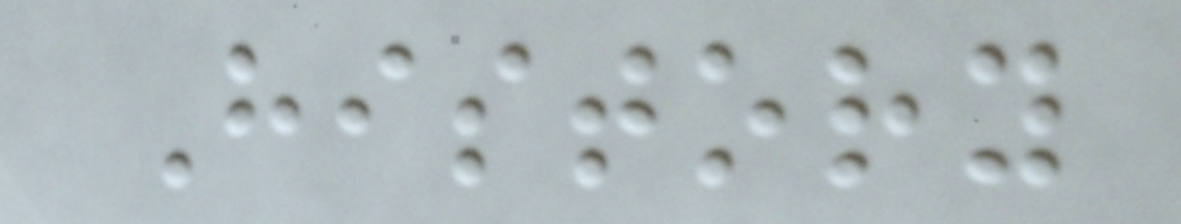History
